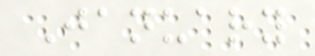January
